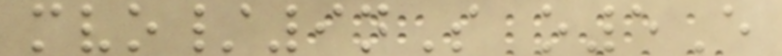mvo/9nS o5E
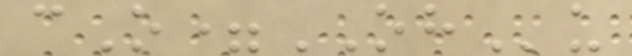cO=OHu
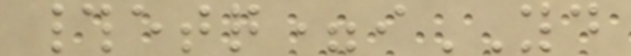#etq=iYD
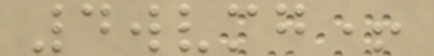4wvmg+
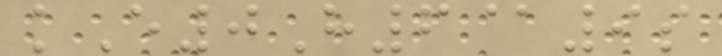kE0H6@9s
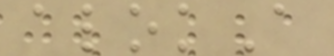alokA
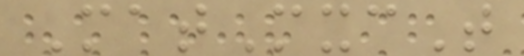MatMxcT
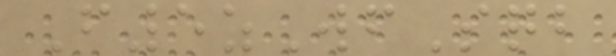F5zWfSqb
